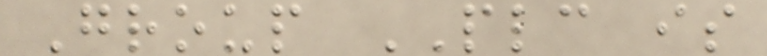Group PLC is
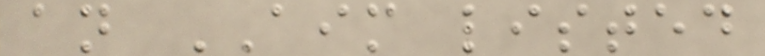an AIM listed
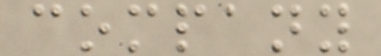company
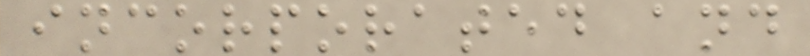incorporated and
